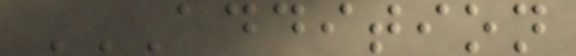ADDITION
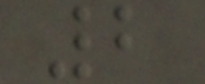2
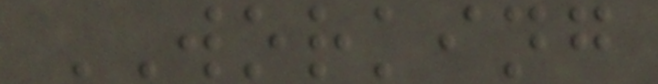WORKING
